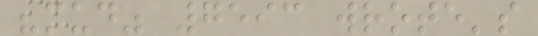"mud" 7593 wrote's
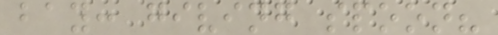bay: giving spoon?
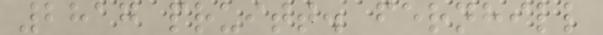2817 pruitt. fernhill
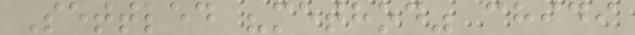Settled "method" chidi
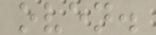oven.
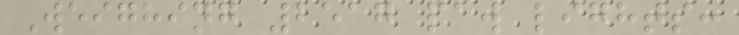Weighing 2517 paw lights:
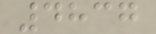4837
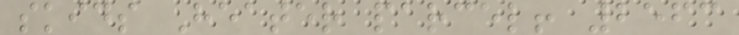skids Heater parcel! 2563
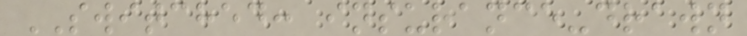SWITCHED: insurance-drawn
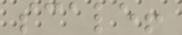scale!
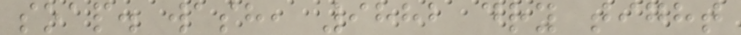soap. wash, 9882 dry tight
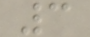3
